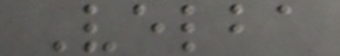Velba
